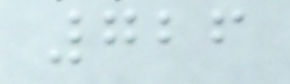726
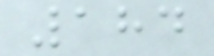184
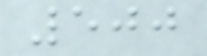500
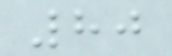80
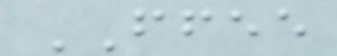FFEE
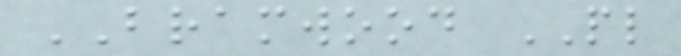BRAMWOOD PL
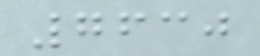7630
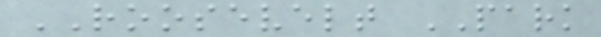ROOSEVELT PARK
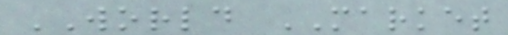WORLD MARKET
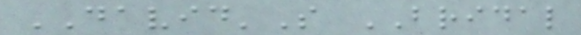DAVID'S BRIDAL
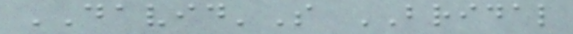DAVID'S BRIDAL
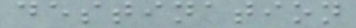destination
